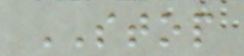STOP
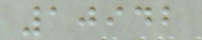10942
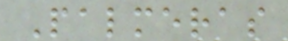Palmeras
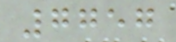7757
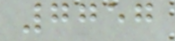7757
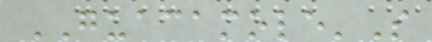GUACAMOLE'S
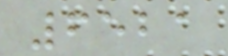6521
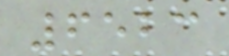6523
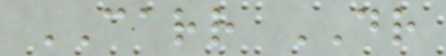CARR DR
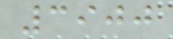3900
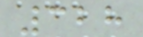328
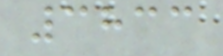3833
